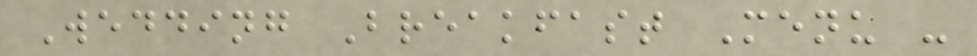Wedding Breakfast Menu -
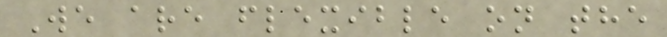We are flexible on the
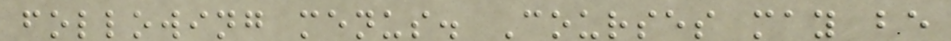following menus. Courses may be
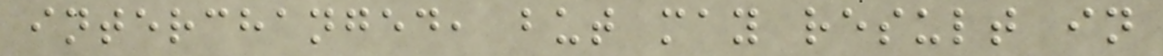interchanged, but may result in
